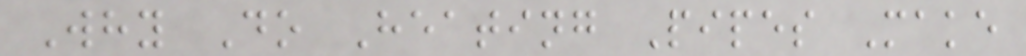Why Do Heating Pipes Make
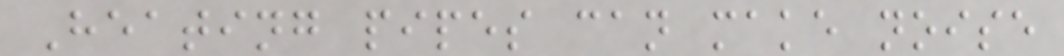Heating pipes can make noise
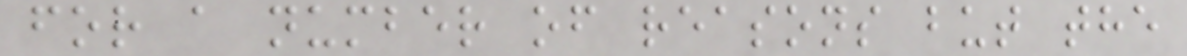for a number of reasons but the
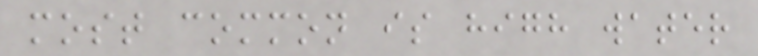most common is high water
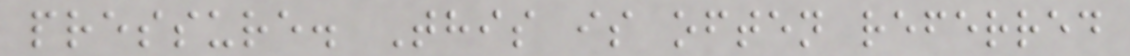pressure. This is often referred
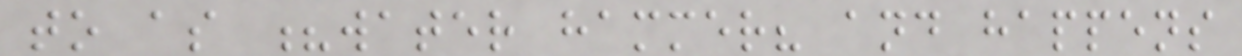to as ?water hammer? and happens
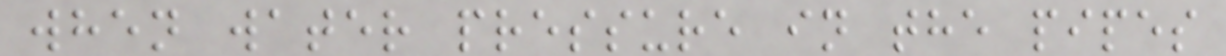when water pressure in the pipes
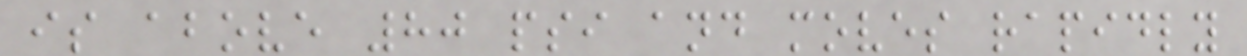is above 80 psi and moves rapidly
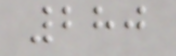280
